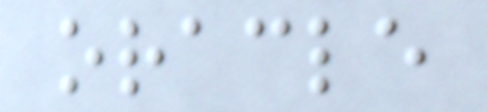oracle
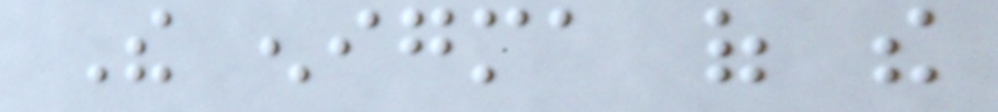The enigma of the
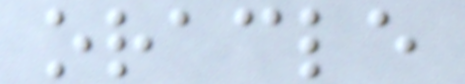oracle
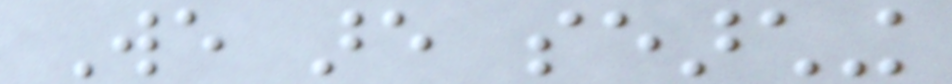We are searching
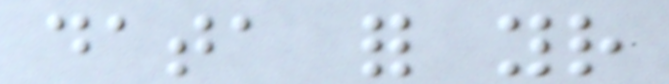data for your
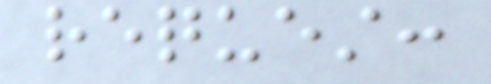request:
